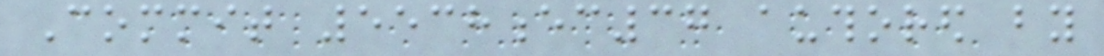Commit 5538ec37 authored by
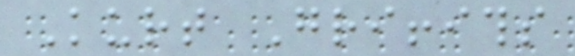Kurt Griffiths
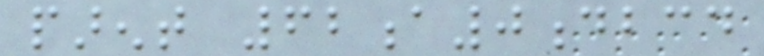parent 62a0dbcd
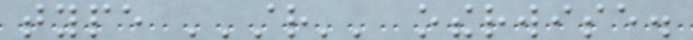type ''str'' otherwise.
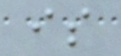is
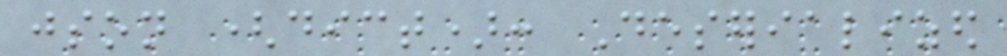json (dict): Deserialized
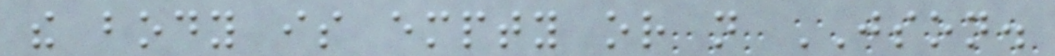the body is empty or not JSON.
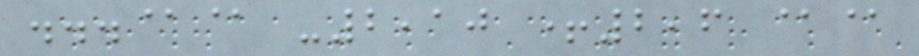...@@ -2,10 +2,6 @@
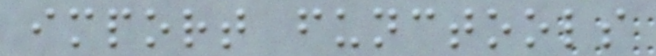import functools
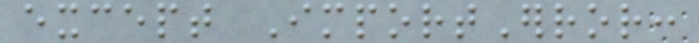except ImportError:
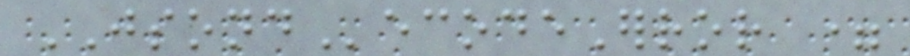JSONDecodeError =
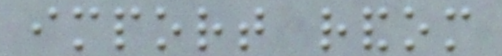import random
